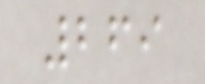269
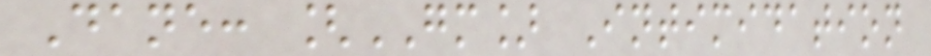Dane: [GM] Intimidation
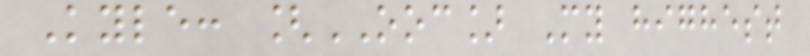Kyle: [OOC] My highest
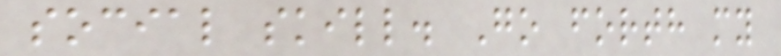social skill. Go forth my
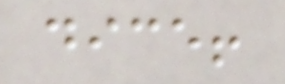dice!
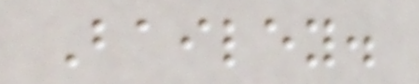Bailey.
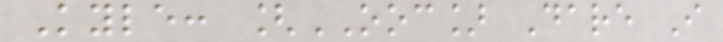Kyle: [OOC] Dare I
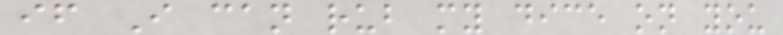if I can rub my dice on you
